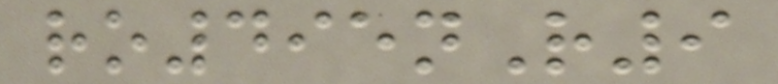ro495nR9
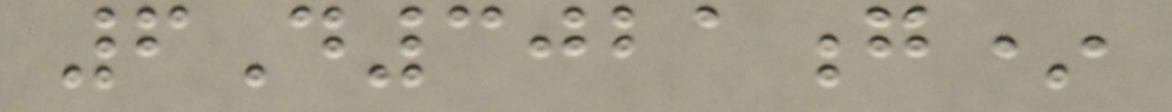6D3021g*
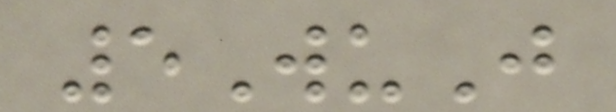5WuJ
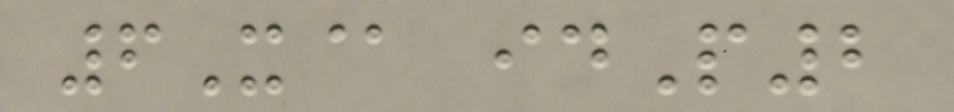6X@ idP2
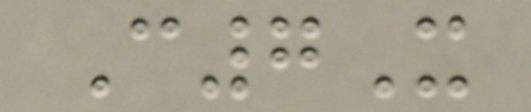C7X
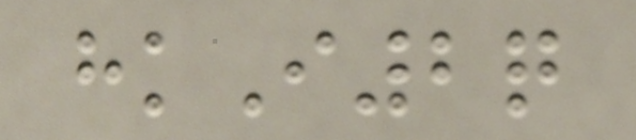hkI2q
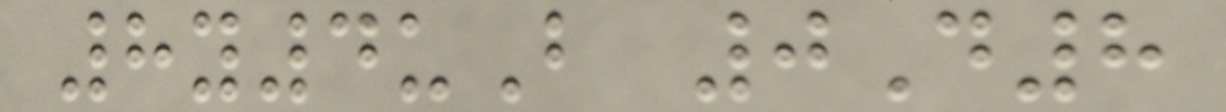8y4uB 0D8
